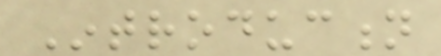Introduction
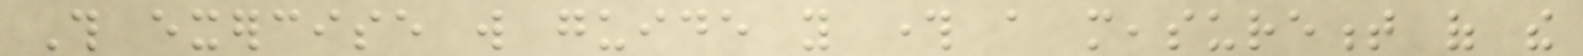This exercise will guide you through a measurement of the
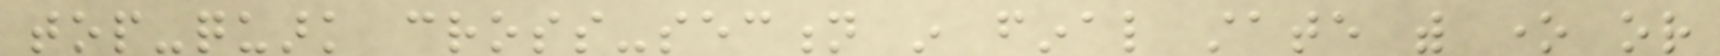top-quark cross-section in final state with one or
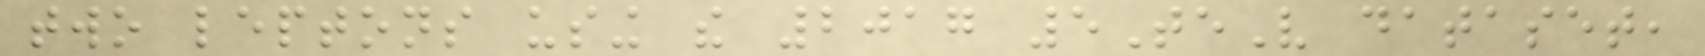two leptons using the 2017 5TeV dataset,
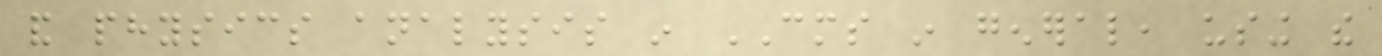and physics analysis in CMS in general, using the
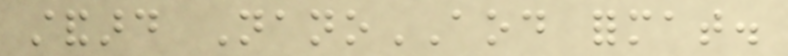standard NanoAOD format.
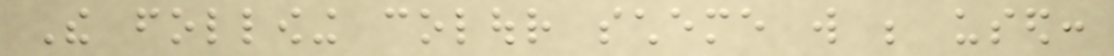The following colour scheme will be used:
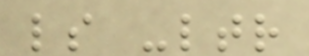ls -ltr
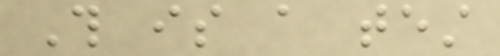This is a test
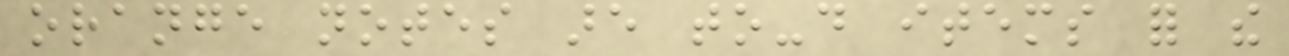orange notes are to-do items for the
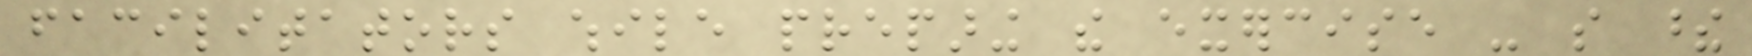facilitators while preparing the exercise - so these
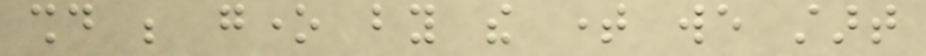should be gone by the time we start
